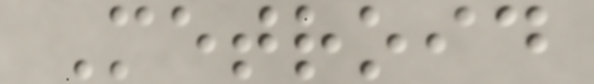Metroid
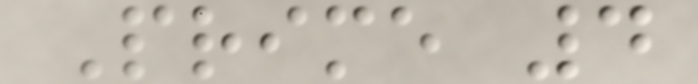Prime 4
